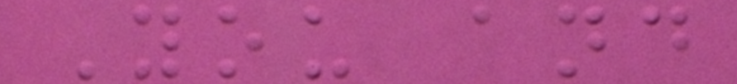You and
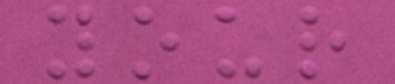your
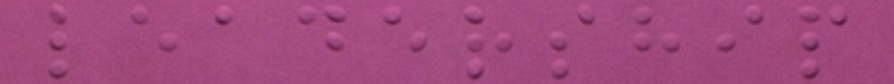leadership
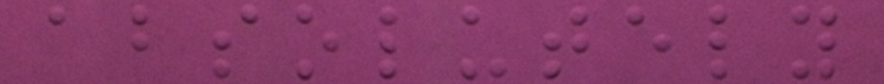absolutely
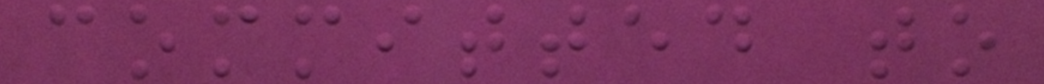committed to
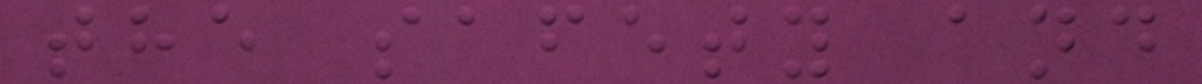the safety and
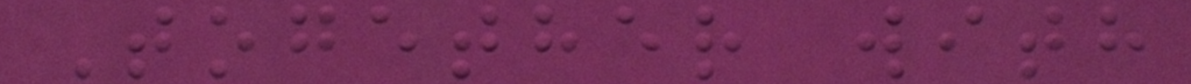Together with
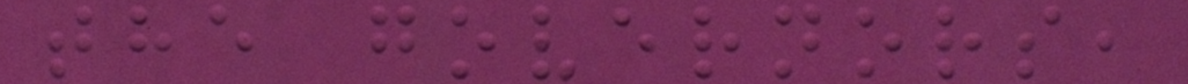the governors,
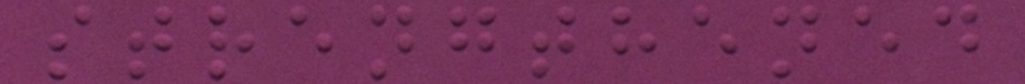strengthened
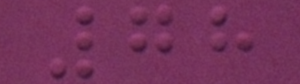78
